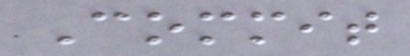Commit
